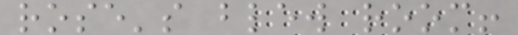rose's blew room!
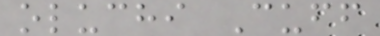oluchi Cuff
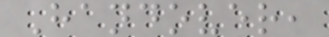Handover,
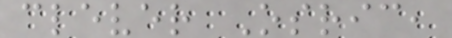clever Osric,
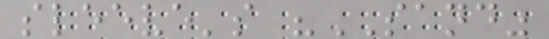sleeve's "SAND"
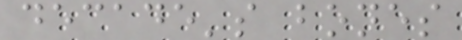decade's bones
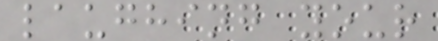laughing your
